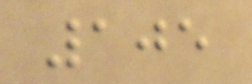105
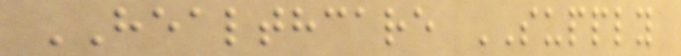HEALTHCARE SUPPLY
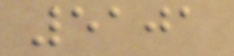5101
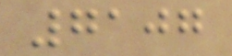7107
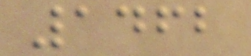1462
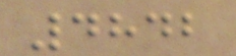4842
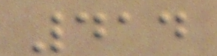414
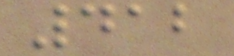412
